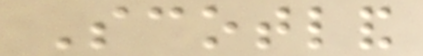Scotland
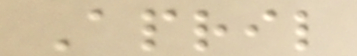April
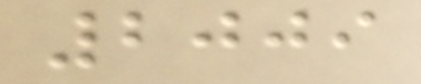2009
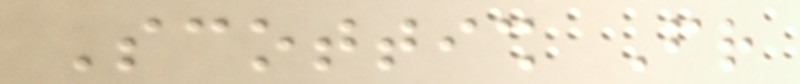Scottish Friend
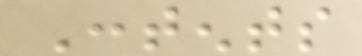Contents
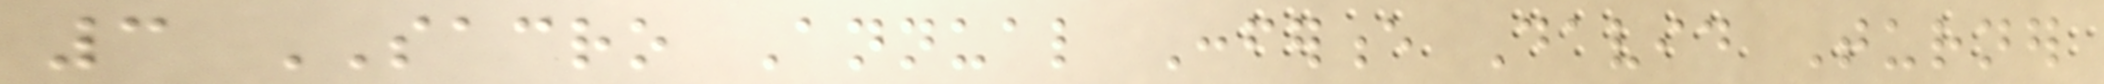3 SACRO Annual Conference David Turner
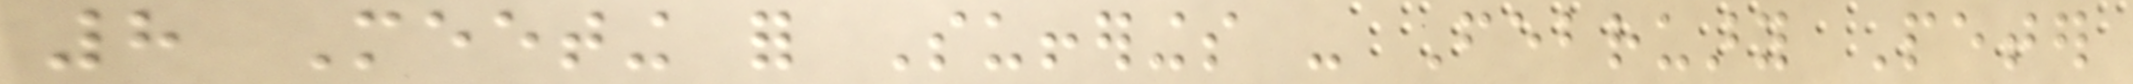8 Meeting for Sufferings - February Peter
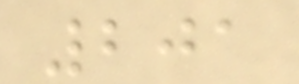201
